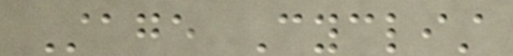Stage Cyclist
